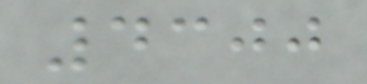4300
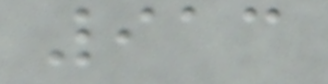913
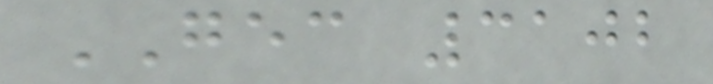GEC 3102
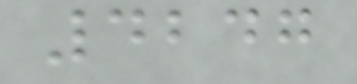4247
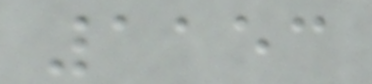1153
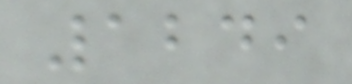1249
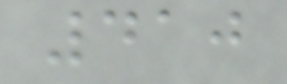410
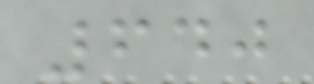640
